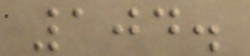104.
